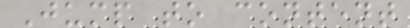Jump to content
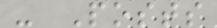- Posts
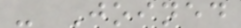- Joined
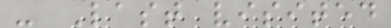- Last visited
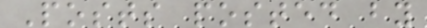Posts posted by
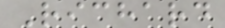Richard
